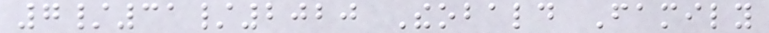7/31/2020 Theobald Family
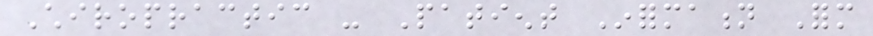Chiropractic - Patient Information Form
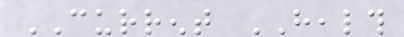CURRENT HEALTH
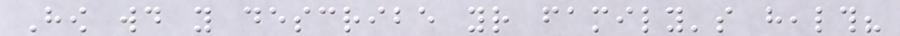How would you describe your family's health?
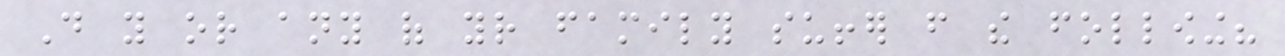Do you or any of your family suffer from the following?
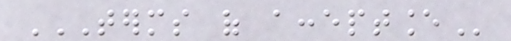TERMS OF ACCEPTANCE
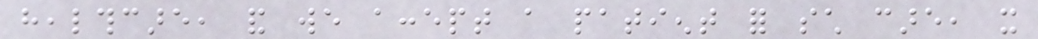healthcare, and we accept a patient for such care, it
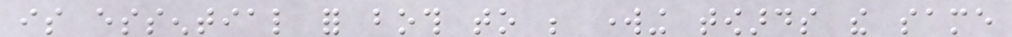is essential for both to be working towards the same
